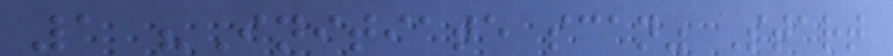1 "Initiate scan" Start
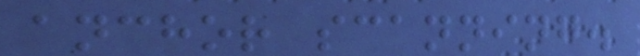anchor scanning.
